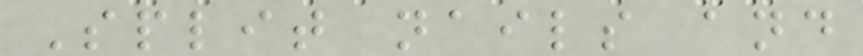Split nails and
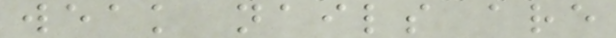weak nails are
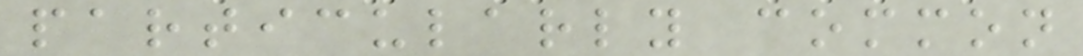particularly common
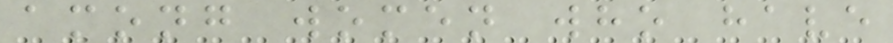among women who have
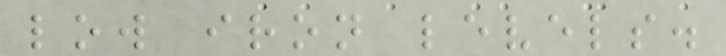low iron levels.
